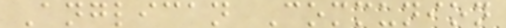Anglican Communion
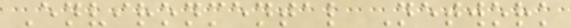Environmental Network
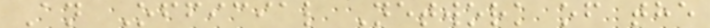An Official Network of the
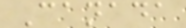Canada
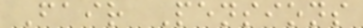Fair Pensions
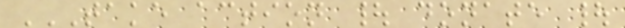TAKE ACTION | DONATE |
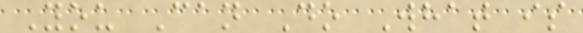You Can Do What is
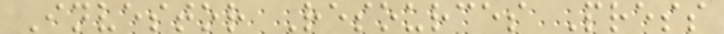Investor Resources Press
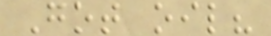Got oil?
